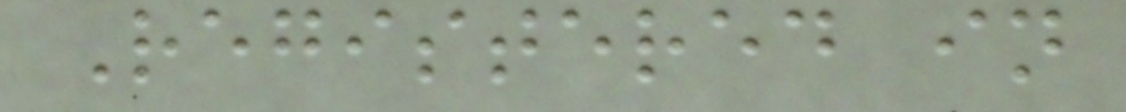Registered in
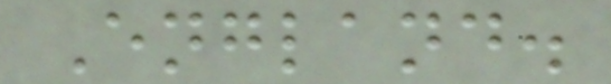England.
